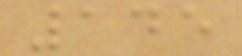145
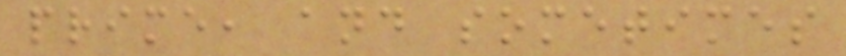prime, and sometimes
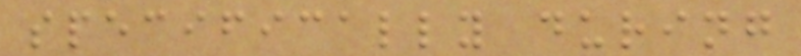specifically during
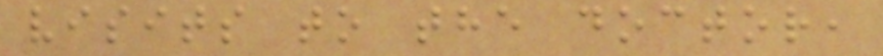visits to the doctor,
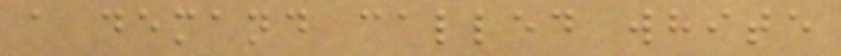a demand called white
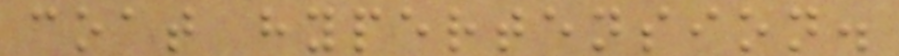coat hypertension.
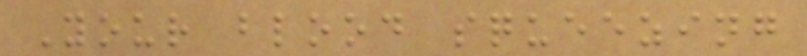Your blood squeezing
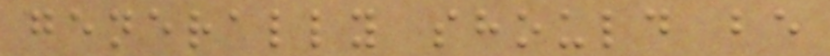generally should be
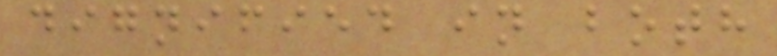dignified in both
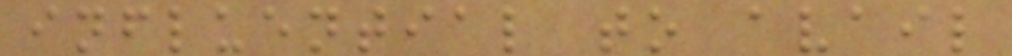influential to avail
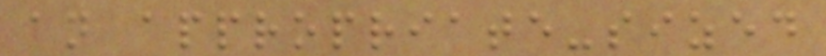an appropriate-sized
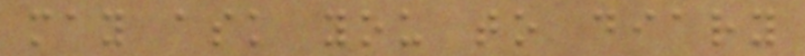may ask you to diary
